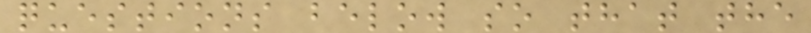questions below so that the
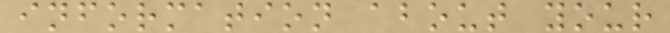information about your
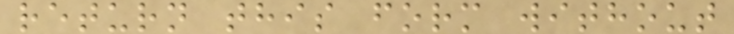return this form without
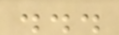...
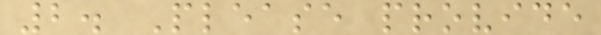2. Please provide
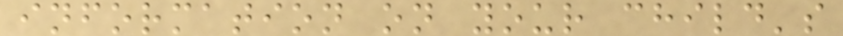information on your child's
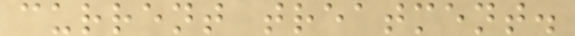current treatment.
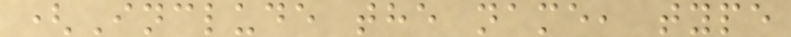(Include the name, type
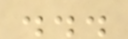...
